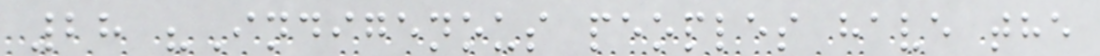28 "Indigenous peoples have the
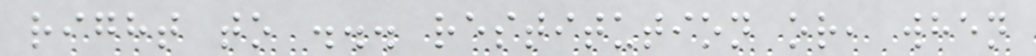right to ... restitution or, when
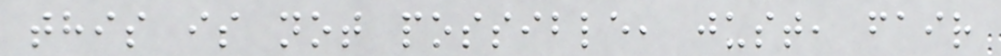this is not possible, just, fair
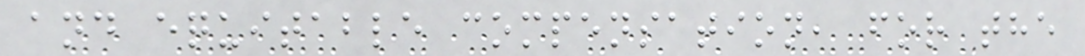and equitable compensation, for the
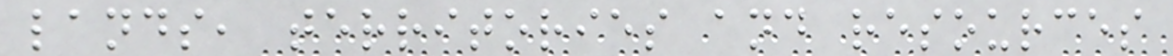lands, territories and resources
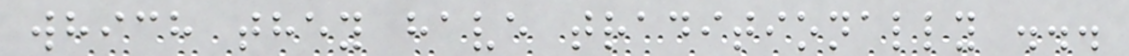which they have traditionally ...
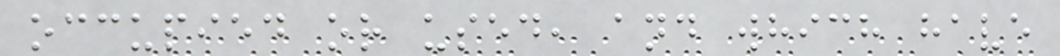occupied or used, and which have
